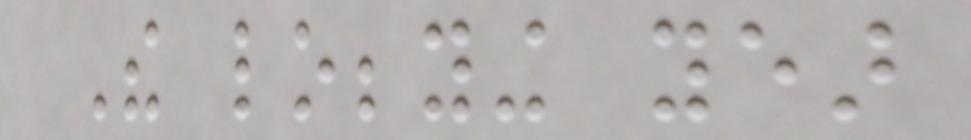The lobbying year
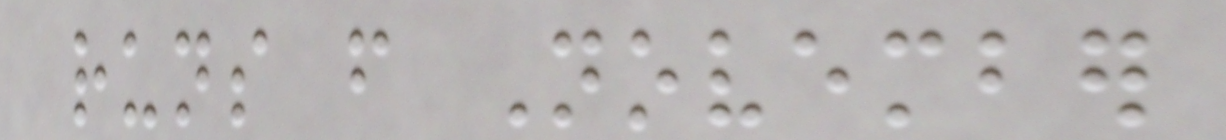runs from November
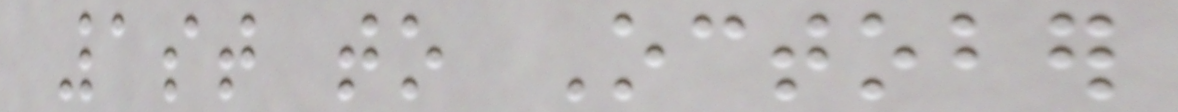1st to October
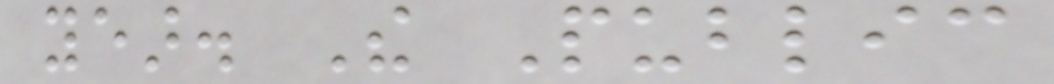year. The Public
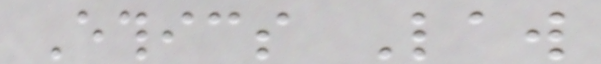Ethics Law
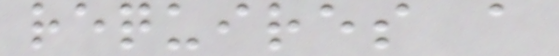requires a
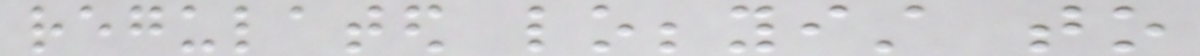regulated lobbyist to
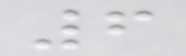6
